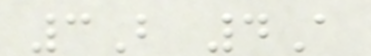3B 4A
